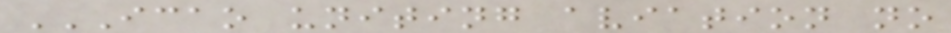ICAO UNITING AVIATION NO
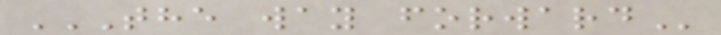THE WAY FORWARD
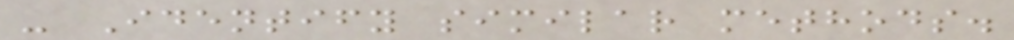- Identify similar methods.
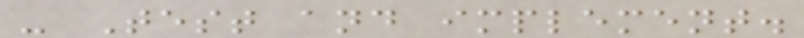- Test and implement.
